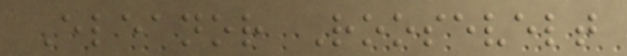Eleanor Roosevelt
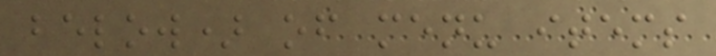below) of menu items
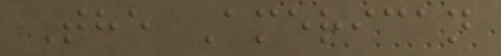The American
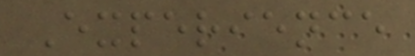Experience
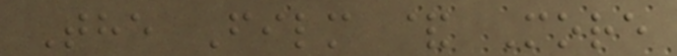The Film & More
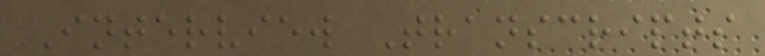Interview Transcripts
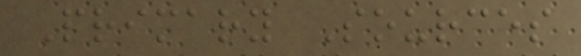Primary Sources
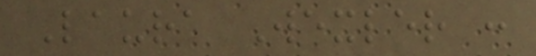Laura Wexler :
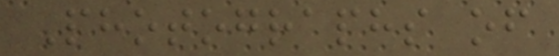Photographs of
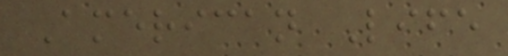American Life
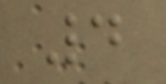4
